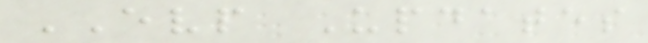EVP Updates
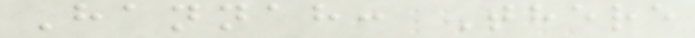Hannah: There
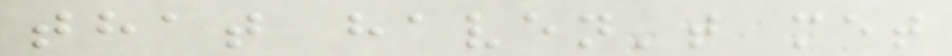that haven't met
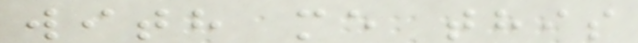with me this
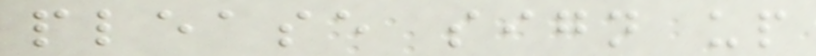please sign up
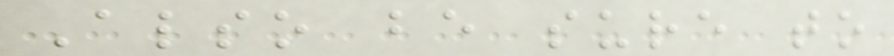Also be sure to
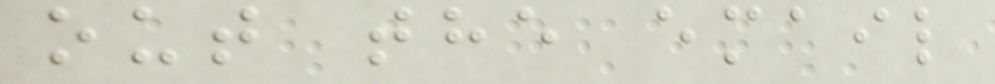out the email
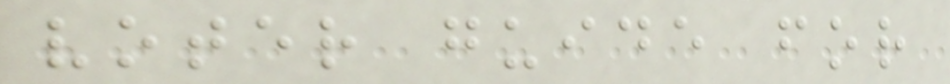voter guide for
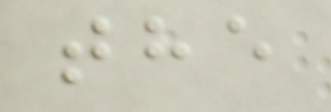the
